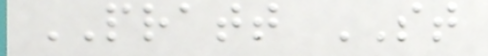PRATT ST
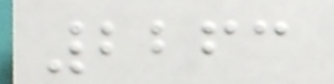2263
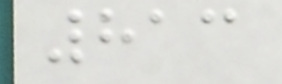813
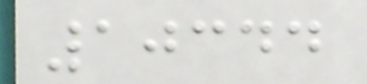10344
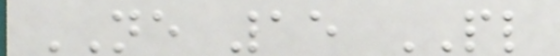NE 15 PL
